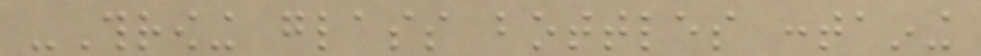-Throwing glass bottles containing
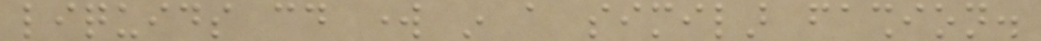liquids could work in a similar fashion.
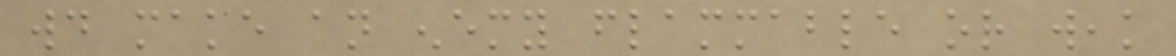would make an enemy flammable or weak
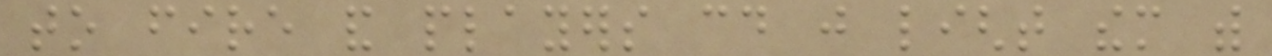to fire and players could just light them with
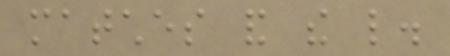matches and the like.
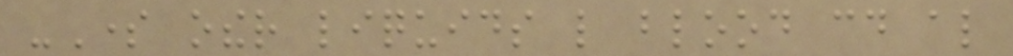-Some other liquids like blood could also
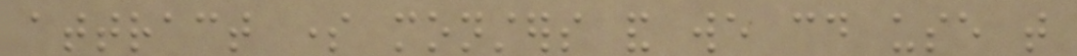attract some monsters and we could use that
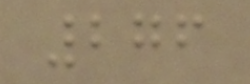276
